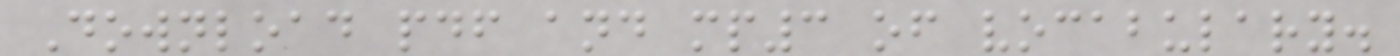Download pdf and mp3 of vocabulary.
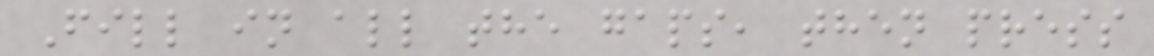Fill in all the gaps, then press
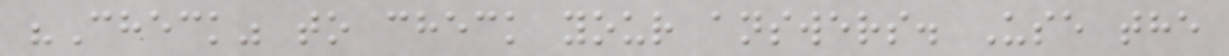"Check" to check your answers. Use the
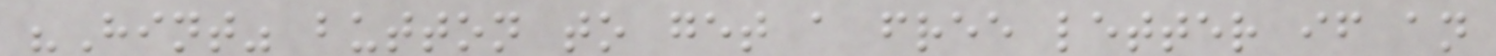"Hint" button to get a free letter if an
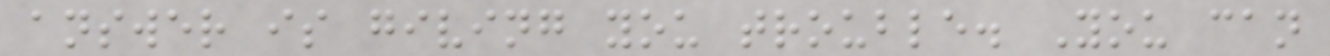answer is giving you trouble. You can
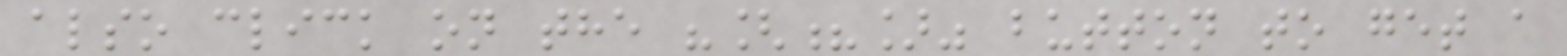also click on the "[?]" button to get a
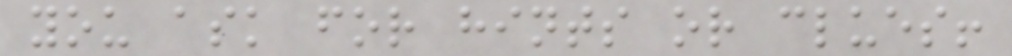you ask for hints or clues!
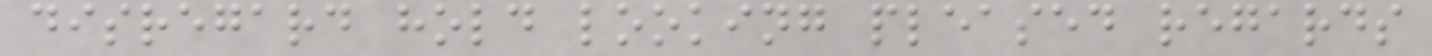disregard hold looking pleased regards
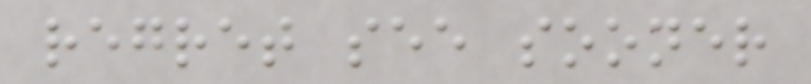regret see sooner
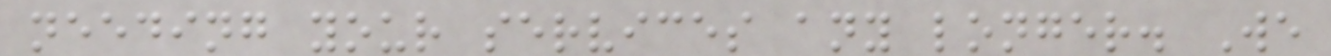needing your services any longer. We
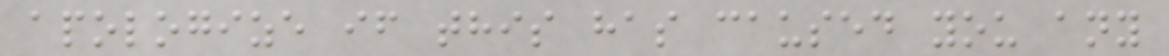apologize if this has caused you any
